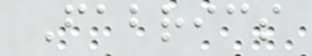Fabrics
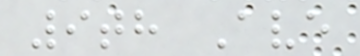9th Ave
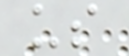us
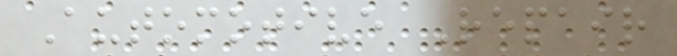Automotive Repair
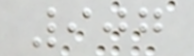907
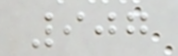907
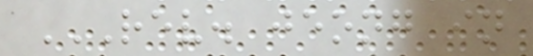REV. JEONG IN
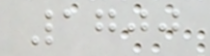1700
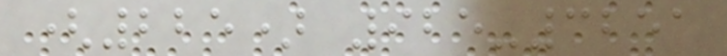(225) 925-3251
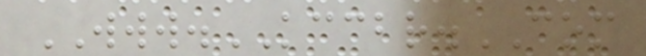WWW.KCCBR.COM
